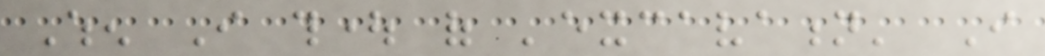When I thought of 'excavation' I
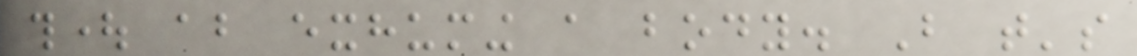thought about exhuming a body. But that's
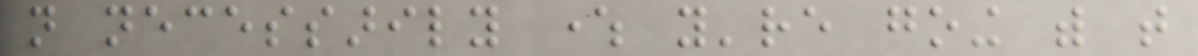not necessarily where you're going with that
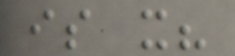is it?
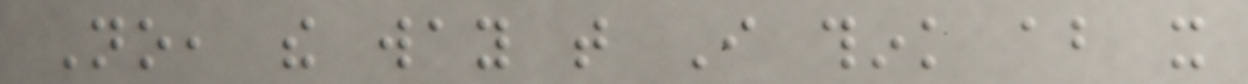No, the way that I think about it
